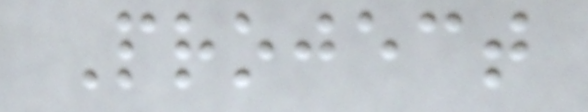Project
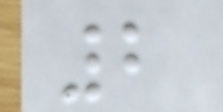2
